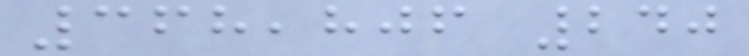368,806 240
